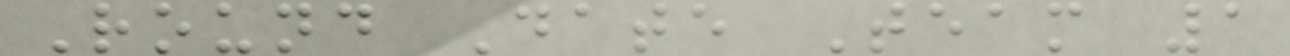Round Date Team 1
